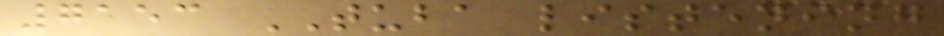7153 TUBA listening
